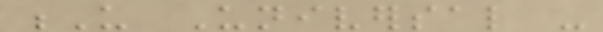U Universal -
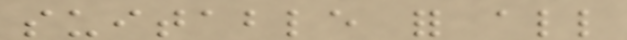suitable for all
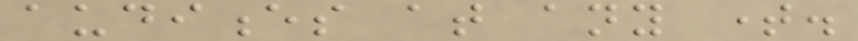audiences at any time.
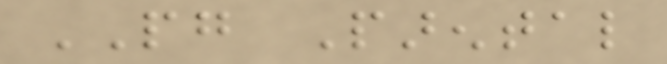PG Parental
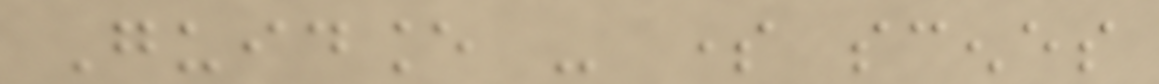Guidance - some scenes
